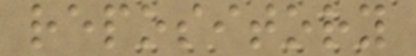repository
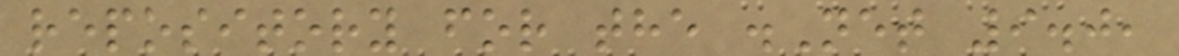repository for the .Net 9.0,
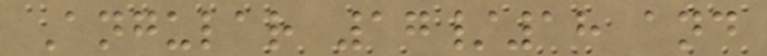Angular 17/18 and
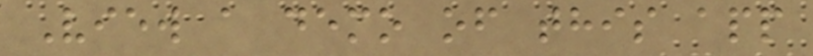View a demo of this app
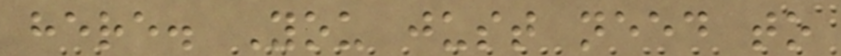here. You just need to
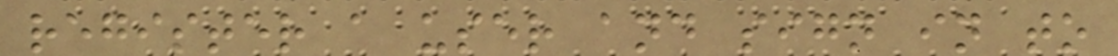register a user and sign in to
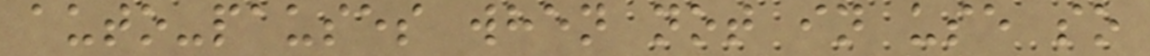auto-pauses when not in use so
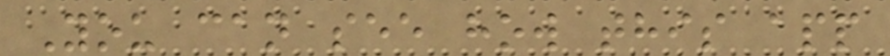You can see how this app
